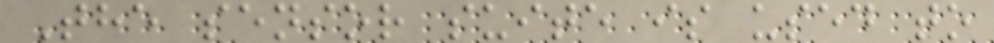The sensor suite is used to
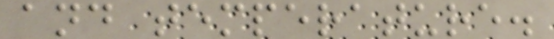and temperature.
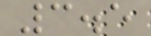3.5
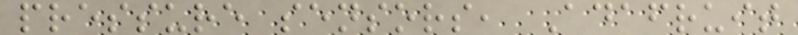pressure sensors, Adafruit
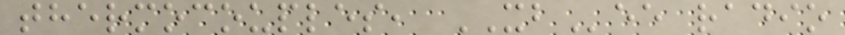thermocouples, XBee radio
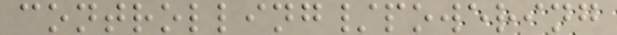controlling/powering
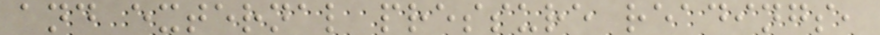and external pressure readings,
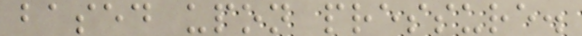based upon pressure.
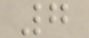7
